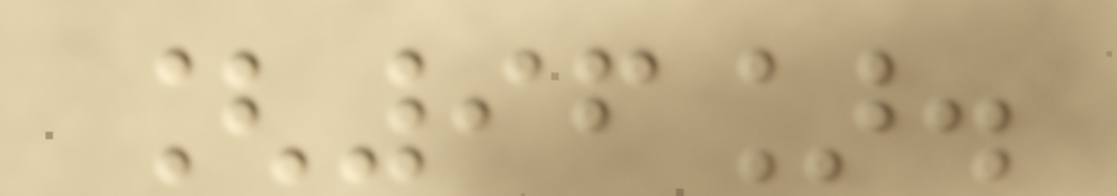[96].
